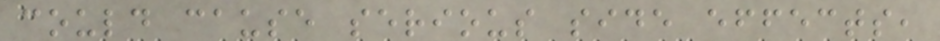could cause serious side effects,
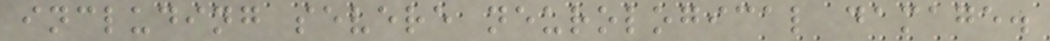including severe neurological damage.
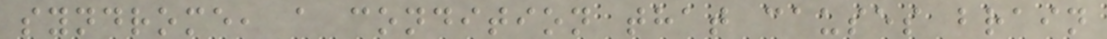syndrome, a condition that causes brain
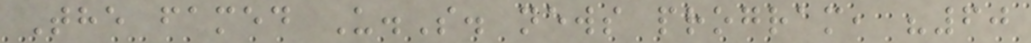The famed U.S. news program, "60
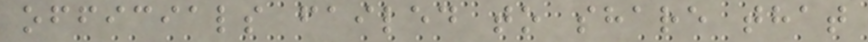officials failed to share that
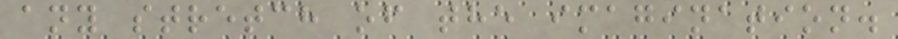any stretch of the imagination.
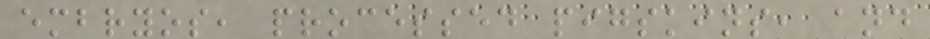embryos, processed pigskins, and
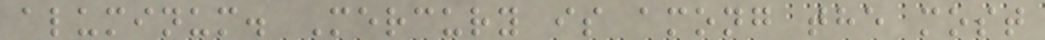aluminum. Mercury is among the most
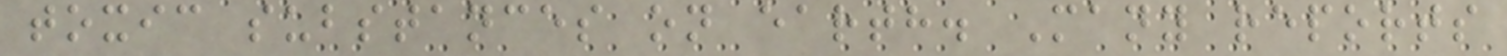toxic substances on earth. Many reports
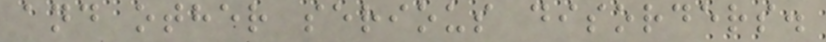and other serious disorders.
